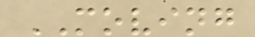MOVING
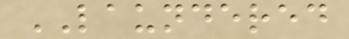LAUNDERED
